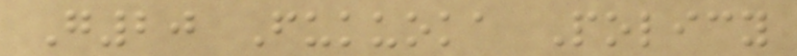G20 Fukuoka Policy
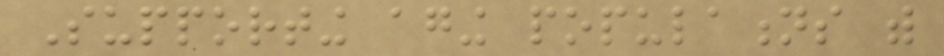Supporting aging populations with
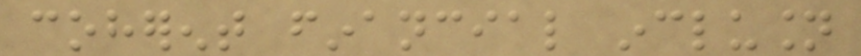coherent financial inclusion
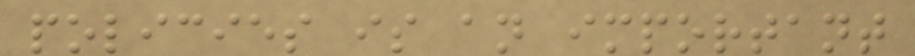policies is an important
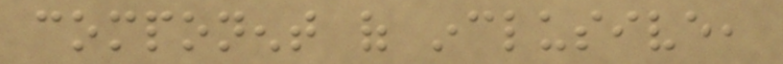component of inclusive,
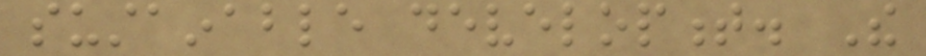sustainable development. The
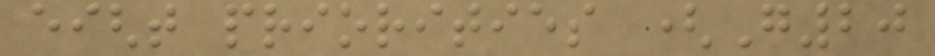eight priorities (G20
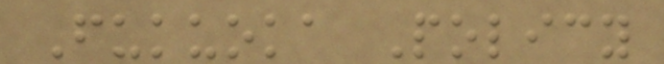Fukuoka Policy
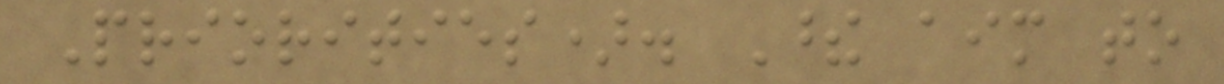Priorities). These aim to
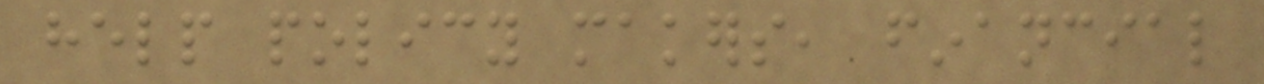help policy makers, financial
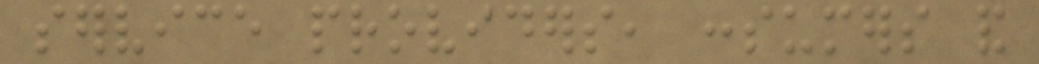service providers, consumers and
